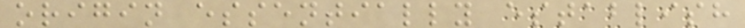origin essentially establish
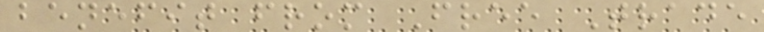benefit from Free Trade
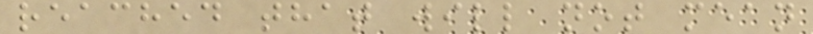reached that will not mean
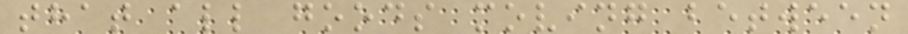that all goods moving between
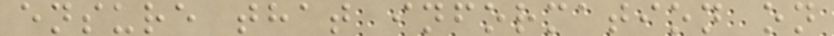ensure that information on
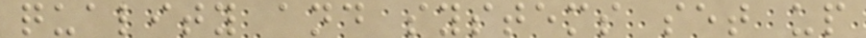quality and systems set up
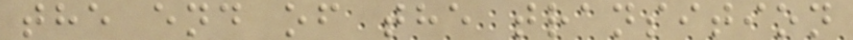the end of the transition
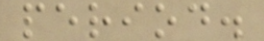period.
